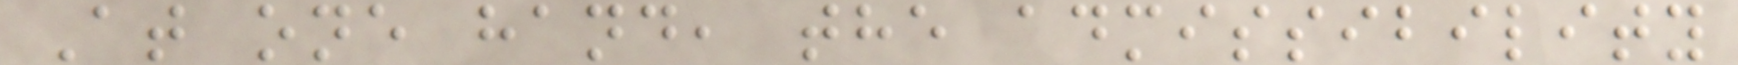At one hand, the admissibility
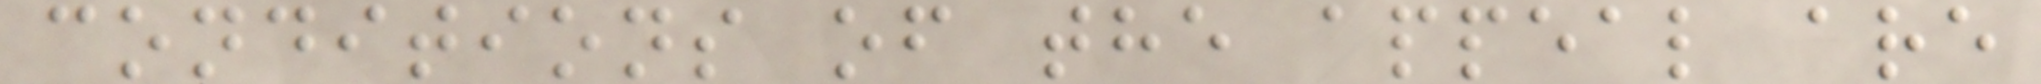conditions of the appeal are
